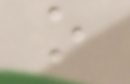o
